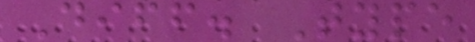Diff. Type
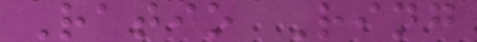Ratio Ring
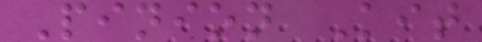Pinion Kit
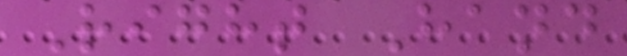Right Hand
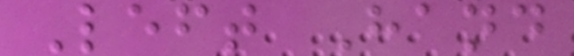Left Hand
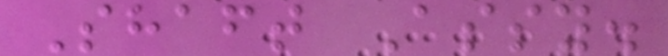Shaft Assy.
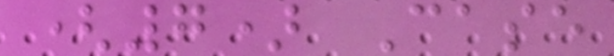(7) Case
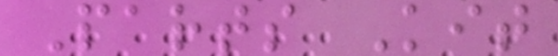Parts Kit
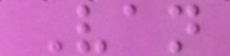Van
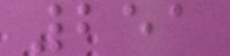251
